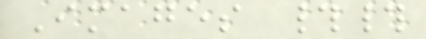Images ##
